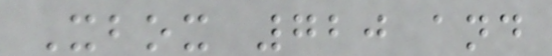Xbox 720 and
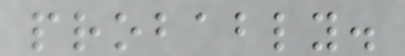probably.
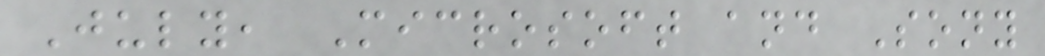July, Microsoft and Sony
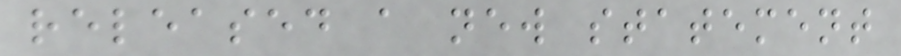released a new statement
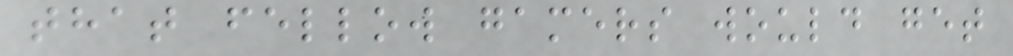that fellow gamers would get
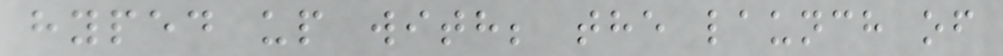hyped up with; the launch of
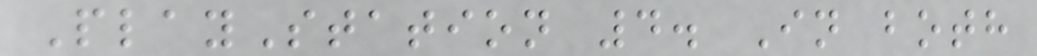PlayStation 4. In both
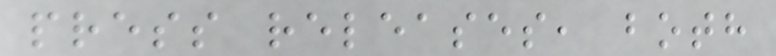press releases, both
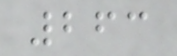263
